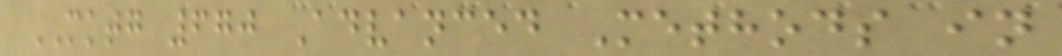MKTG 670 Advanced Methods in
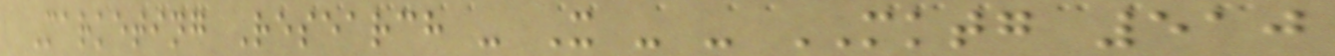Marketing Research - X - - MKTG 510
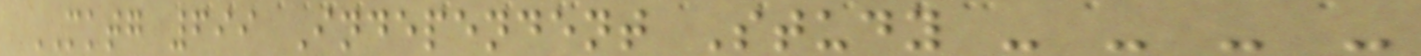MKTG 699 Independent Study - - - -
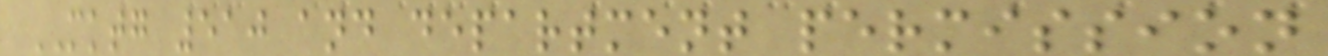MKTG 510 and department permission
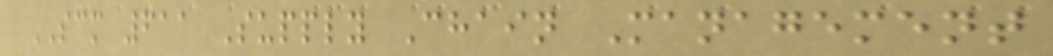SCM 611 Supply Chain Management
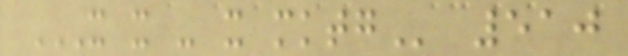X X - X MKTG 510
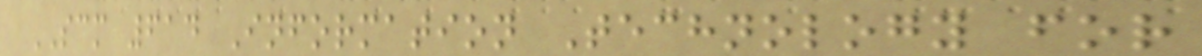SCM 614 Information Technology for
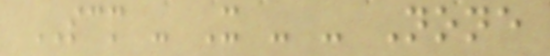SCM - X - - None
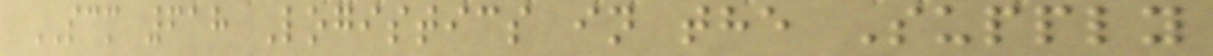SCM 618 Logistics in the Supply
